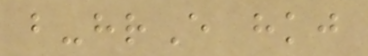b-hrE hkj
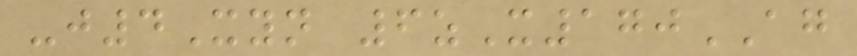-j4Xyn 6zX170AG
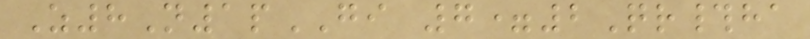Z8N1pGI 7=2Qr#ha
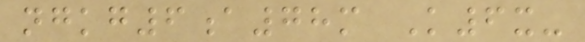ngkg6a78m K6x-
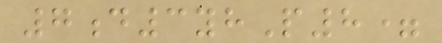7d3yhP8=
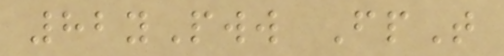82yPww FpT
